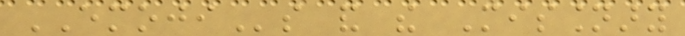EMOJIs and the Missionary
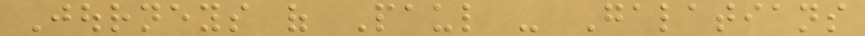Journeys of Paul - Galatians
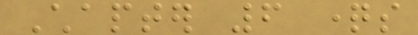Chapter 6 questions
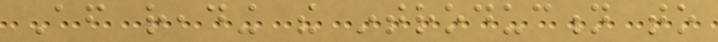After reading the introduction to
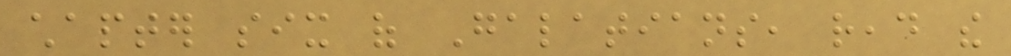chapter six of Galatians, read the
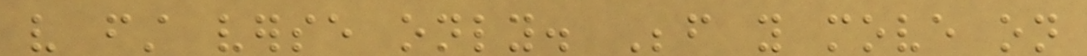very first verse only. Before you move on
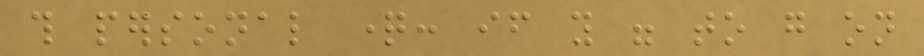this personal question: if you were to go on
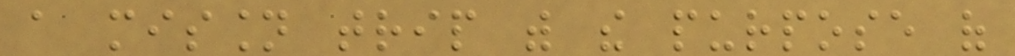a mission trip with the purpose of
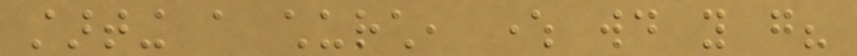starting a church, where would you go?
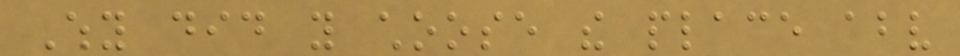Why did you choose the place above
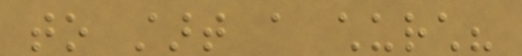to start a church?
